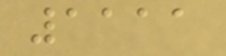1111
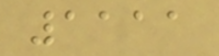1111
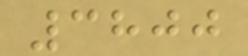3800
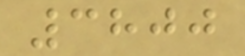3800
